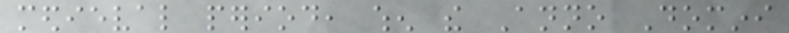medieval period, when the Anno Domini
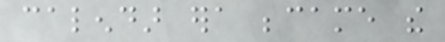calendar era became the
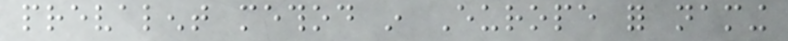prevalent method in Europe for naming
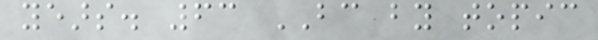years. 63 BC by topic
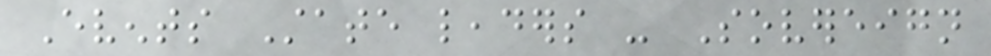Events State leaders - Sovereign
